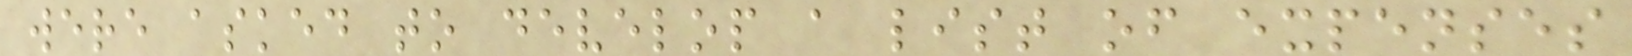were asked to develop a list of expenses
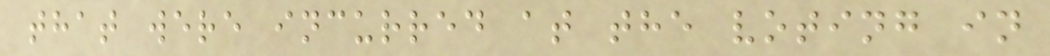that were incurred at the voting in
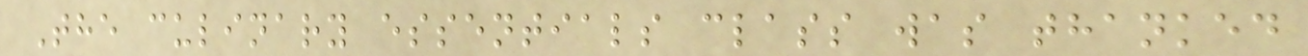The culinary essentials class was thanked
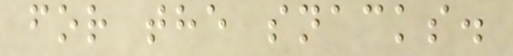for the snacks.
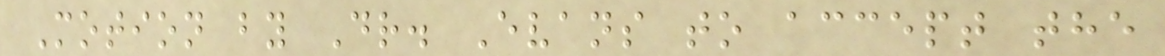Motion by Dr. Evans to accept the
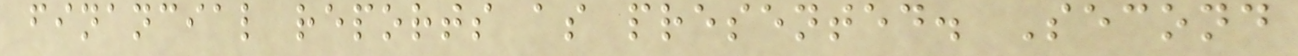financial reports as presented. Second
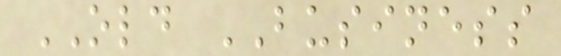OLD BUSINESS
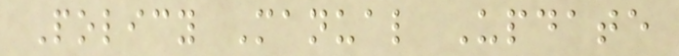Policy Manual Update
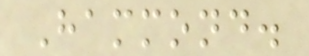Hammond.
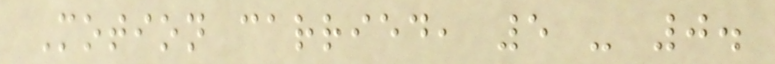Motion carried, 5 - 0.
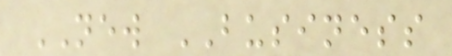NEW BUSINESS
